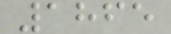1865
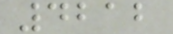4212
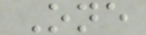One
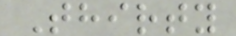Thirty
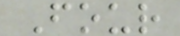Four
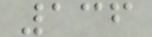136
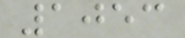1053
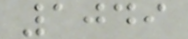1049
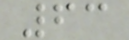63
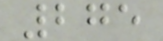275
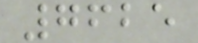7625
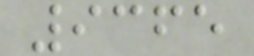9365
